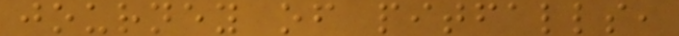journey of pitfalls,
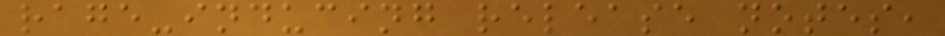rage-inducing release notes,
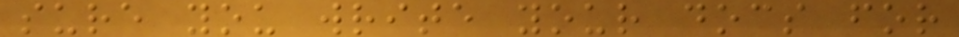sure you write your docs for
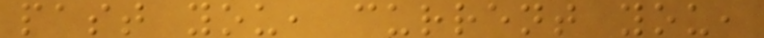past you, current you,
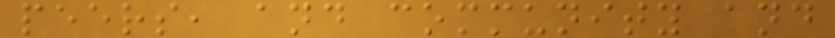peers, and community and
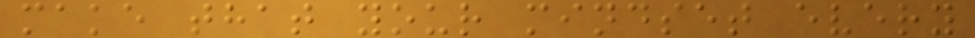make that your mindset every
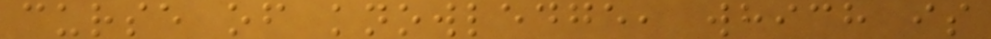curse of knowledge, which is
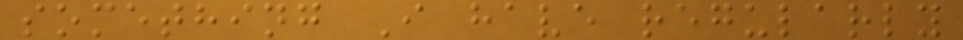something I have regularly
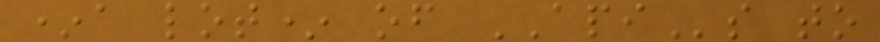*a lot* of APIs to
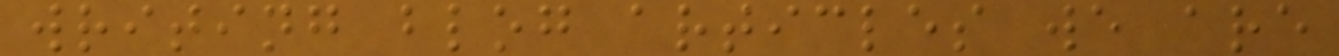writing blog articles we are
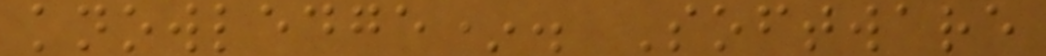knowledge*. Software
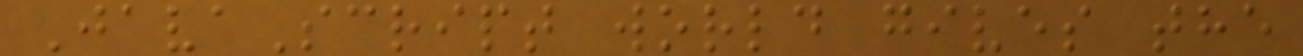JavaScript world gives the
